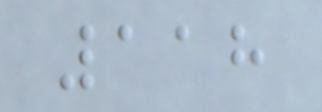118
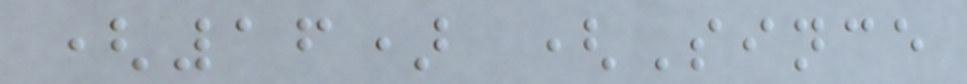(16) (Since
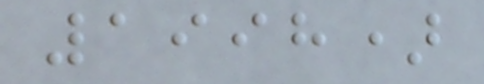1998)
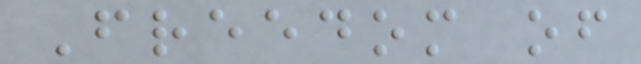Freedom of
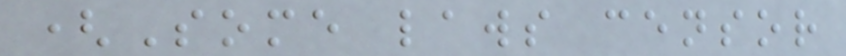(Some laws censor
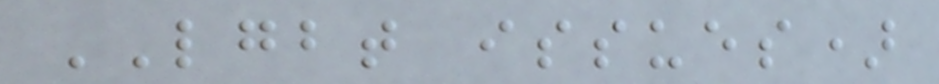LGBT issues)
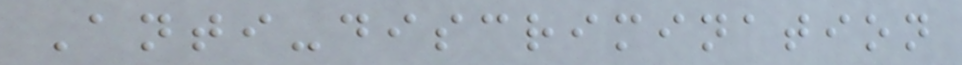Anti-discrimination
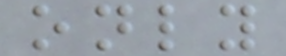only
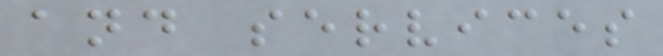and services
